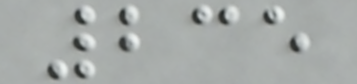235
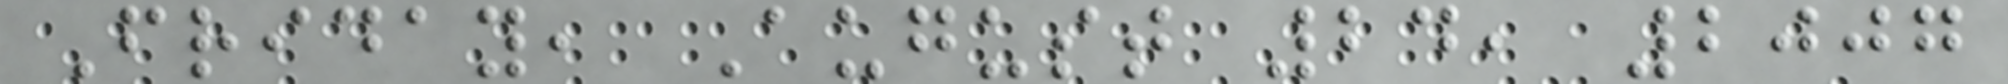Friday, August 24, 2007
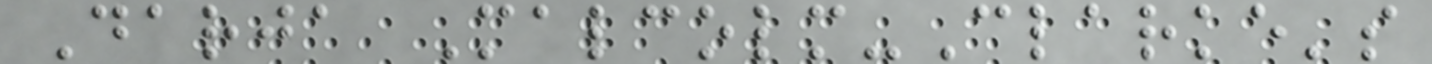Darja Malcolm-Clarke's
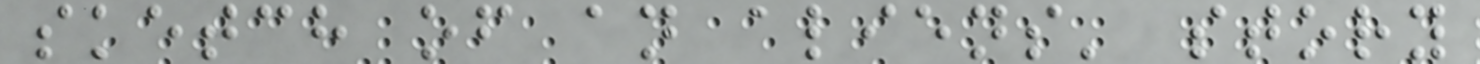sketch of an aliens' story
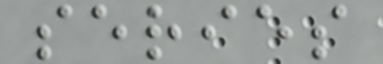series
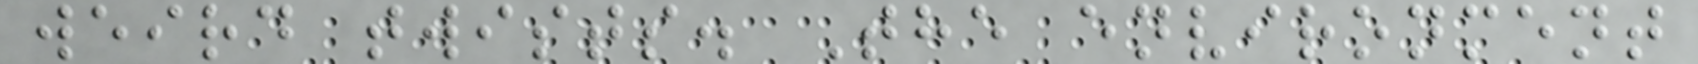weird twists. The environment
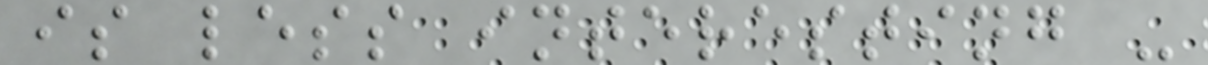is less interesting -
